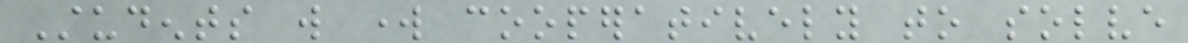Students will work cooperatively to solve
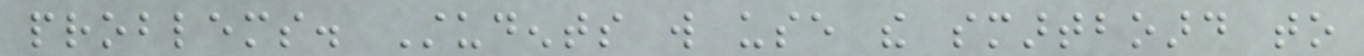problems. Students will use the smartboard to
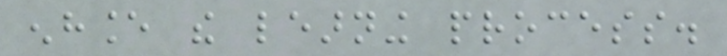enhance the learning process.
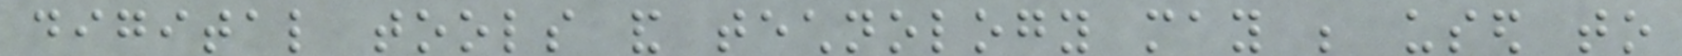digital tools and technology may be used to
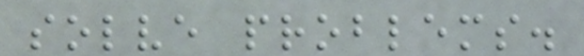solve problems.
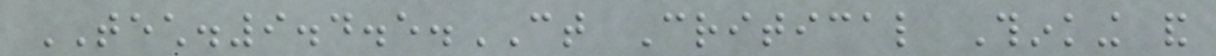TECH.9.4.5.CT Critical Thinking and
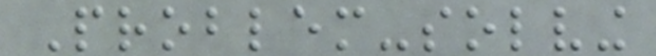Problem-solving
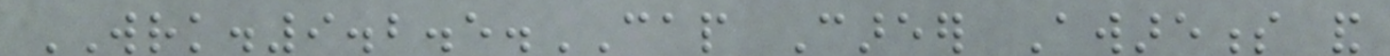WRK.9.2.5.CAP Career Awareness and
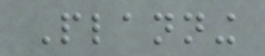Planning
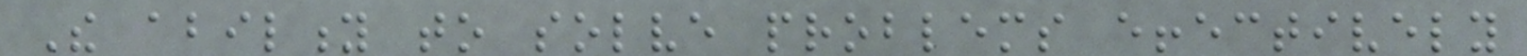The ability to solve problems effectively
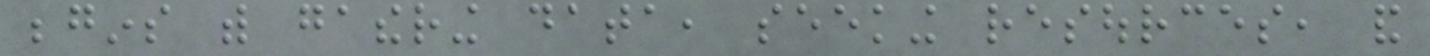begins with gathering data, seeking resources, and
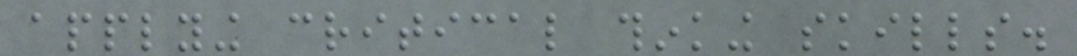applying critical thinking skills.
